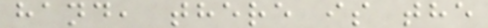hand, there is the
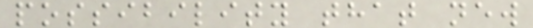possibility that new
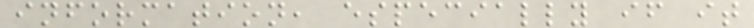information, especially if it
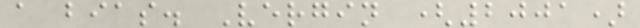a bias. Vergin (2001)
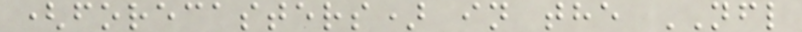(forecasters) in the NFL
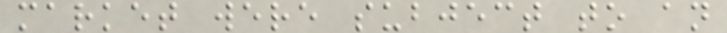market were subject to an
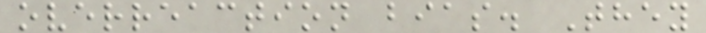overreaction bias. They
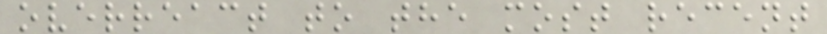overreact to the most recent
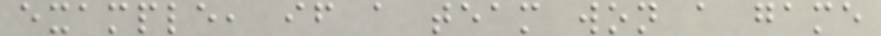example, if a team won a game
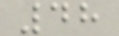48
